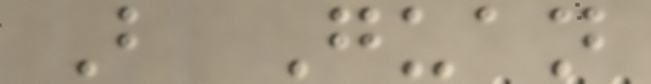B Guan
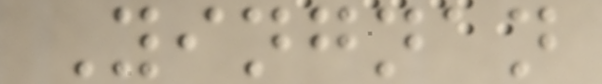Yingnan
